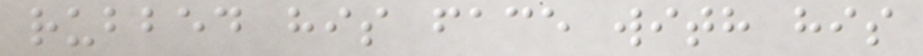rubbed his face with his
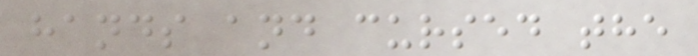hands and cursed the
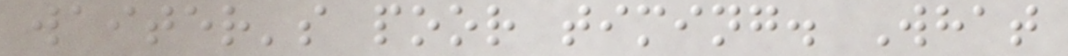waiter's poor timing. What
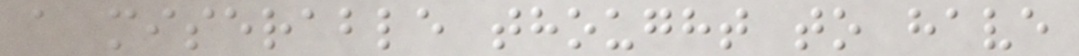a miserable thought to have
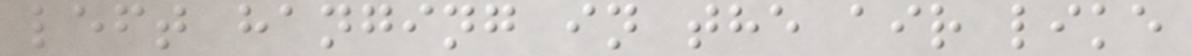left hanging in the air like
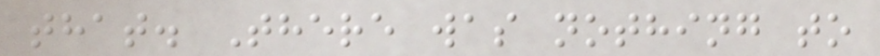that. There was nothing to
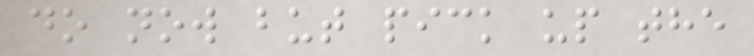do now but pick up the
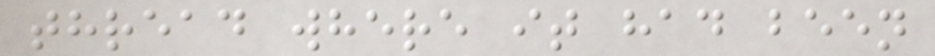thread where it had been
